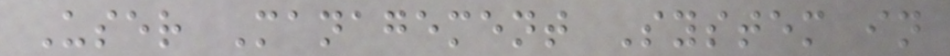User Management System in
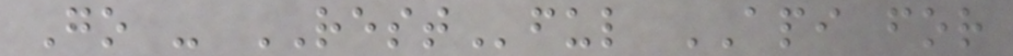Go - RESTful API for
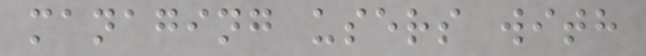managing users with
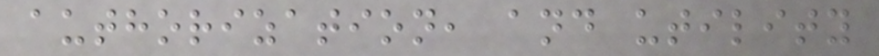authorization, and utility
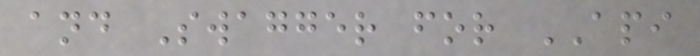and Swagger for API
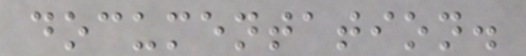documentation.
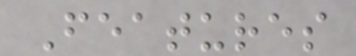Features
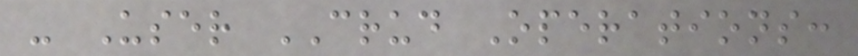- User CRUD Operations:
